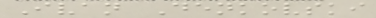Ivan Denkovski
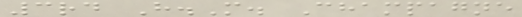3rd H.M. Champagne
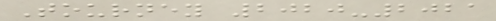Tourney 2020-2021
